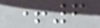+6
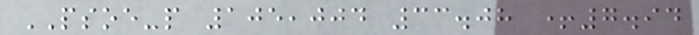PSOE-p 105,004 33.08 +7.94
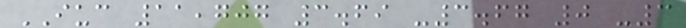IUC 11,707 3.69 -3.67 0 -3
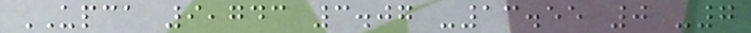UPCA 9,743 3.07 -13.55 0 -7
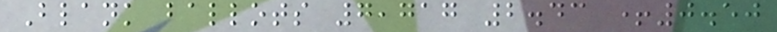Blank ballots 7,717 2.43 +0.50
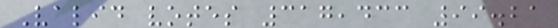Valid votes 317,433 99.21
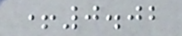+0.02
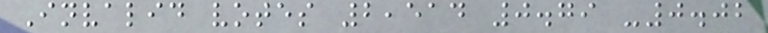Invalid votes 2,514 0.79 -0.02
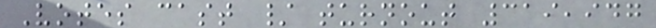Votes cast / turnout 319,947
